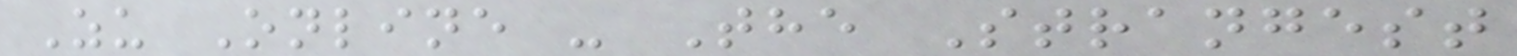Zu Online - The Strangest
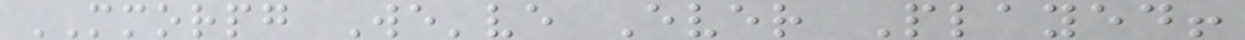MMORPG We've Ever Played!
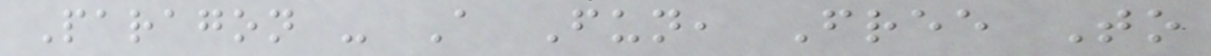Paragon - A Fun, Free To
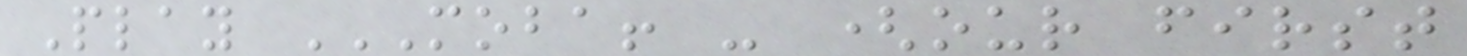Play MOBA! - (OUR FIRST
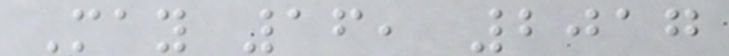May 16, 2017
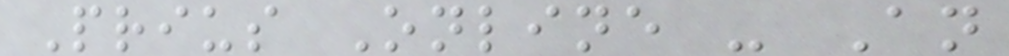Prius Online - An
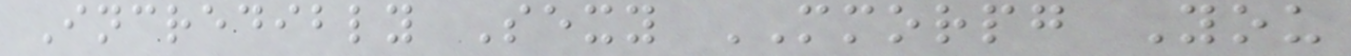Incredibly Sexy MMORPG You
